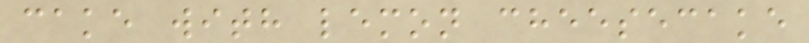cake with lemon cheesecake
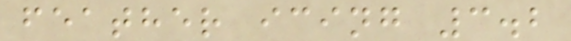feather icing 3.2
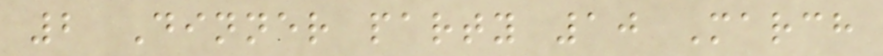2 Dinner party 10 March
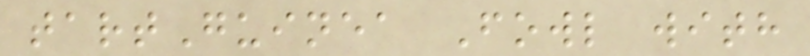tartGuinea Fowl with
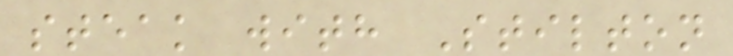steak with Stilton
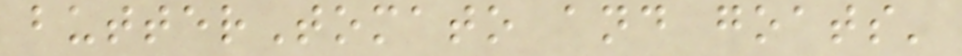butterTomato and goats'
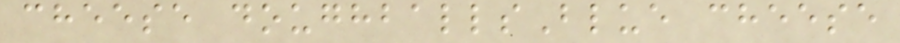cheese doughballsBlue cheese
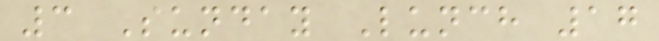3 Sunday Lunch 17
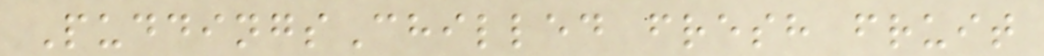PuddingsChilled fresh fruit
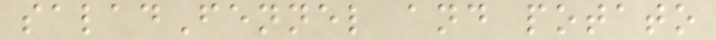saladFennel and potato
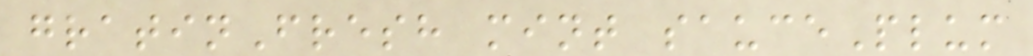gratinFresh mint saucePlum
